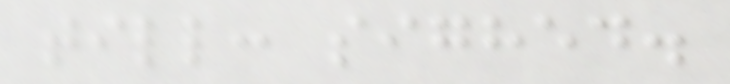till: sighed.
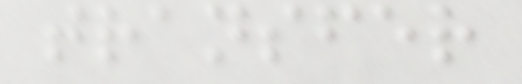transfer
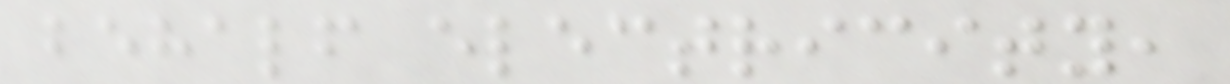behalf electricity,
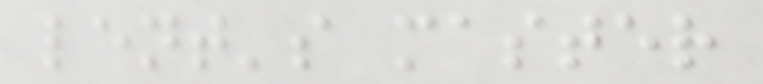lent's master
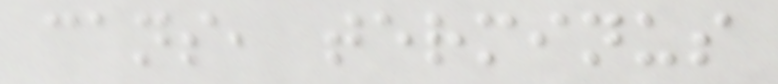cans, terminus
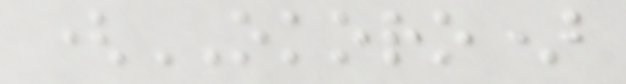(OKORO)
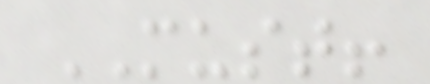MUST!
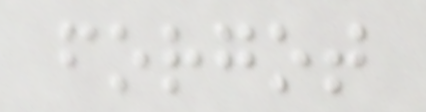forgot
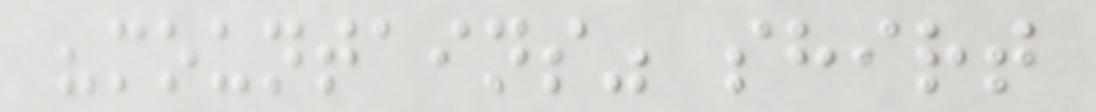"mountains" shirt
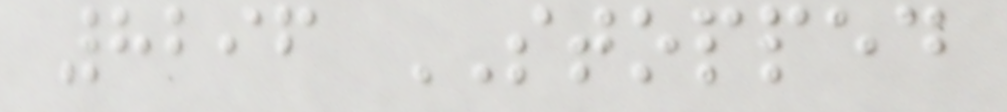8296 STOPPED
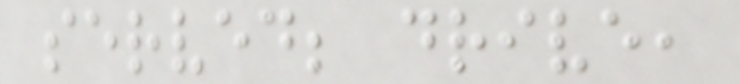served; drive,
